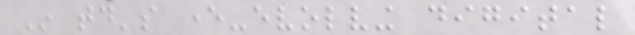In today's ever-evolving digital
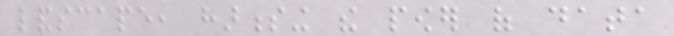landscape, harnessing the power of data
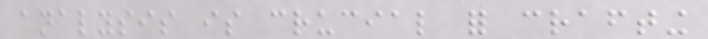analysis is crucial for crafting
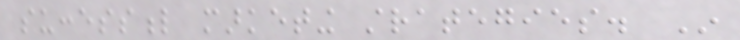successful marketing strategies. In
